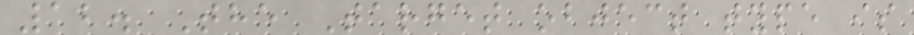12. The Target object type is
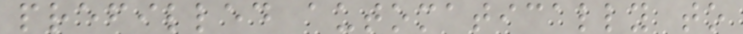prefilled automatically to
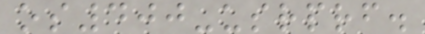os400-usrprf.
